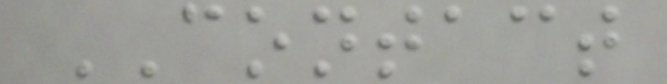CONTACT
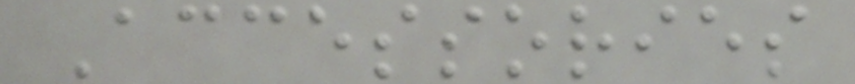Accessories
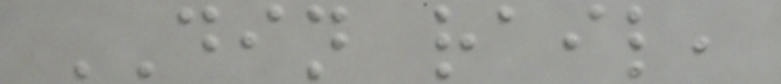DIN rail,
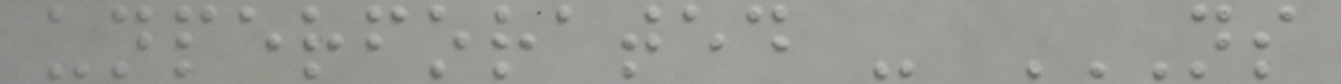unperforated - NS
